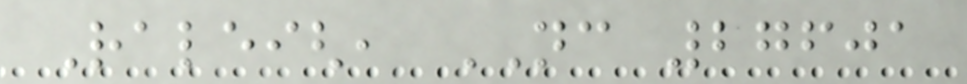Raleigh, NC 27601
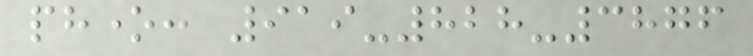phone: 919-828-3876
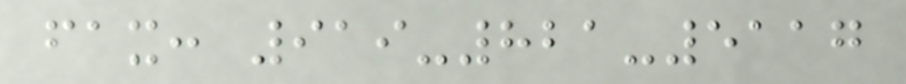fax: 919-821-5117
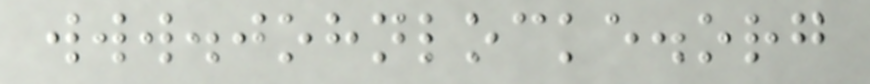www.johnlocke.org
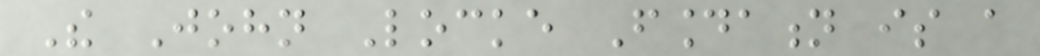The John Locke Foundation is a
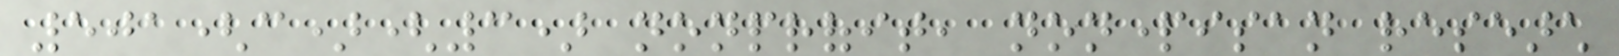501(c)(3) nonprofit, nonpartisan research
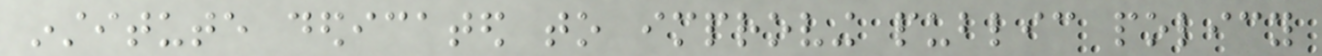institute dedicated to improving public policy
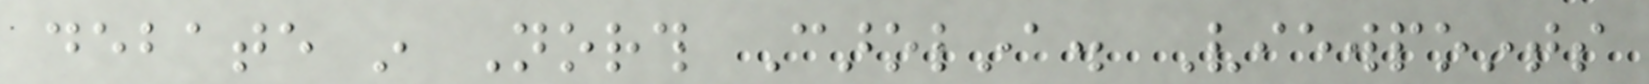debate in North Carolina. Viewpoints
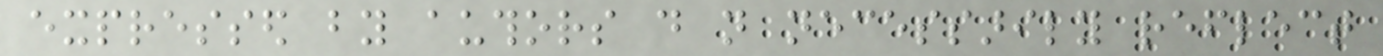expressed by authors do not necessarily reflect
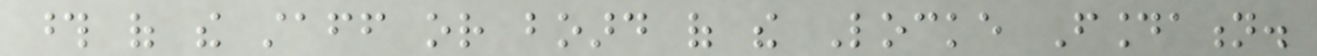those of the staff or board of the Locke Foundation.
